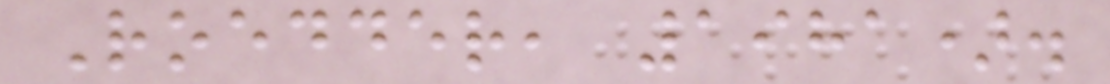Roedder, 1981).
